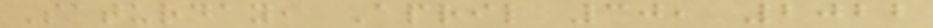Saturday, April 30, 2022
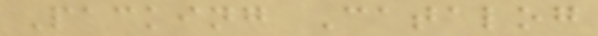Packing Catalog
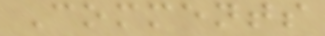Comments
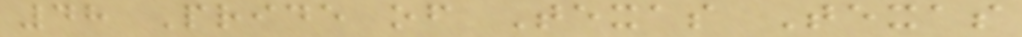48 Pride of Texas Texas
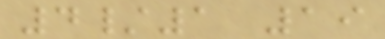4/1 19
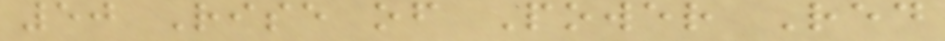50 Rise of Power Red
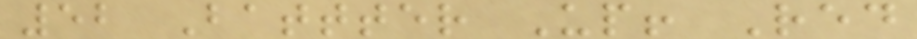52 Battter Up! Red
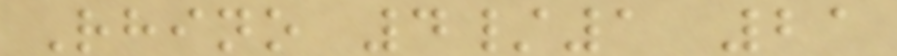Rhino 4/1 21
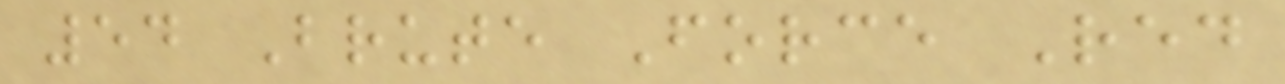54 Brute Force Red
